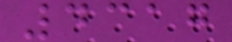4317
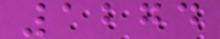1274
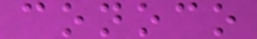conoco
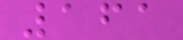161
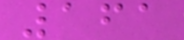161
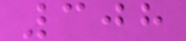308
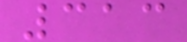313
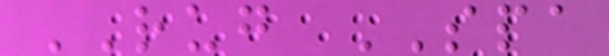RUG SPA
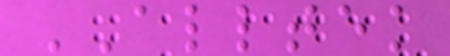ALLTEK
